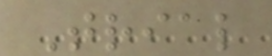Trial
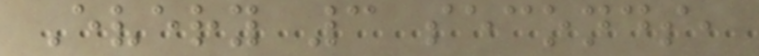Every 3 seconds,
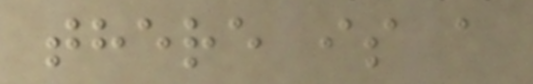there is a
